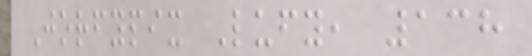Jorfypix Lufy, 138
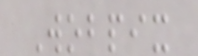Wobpix
